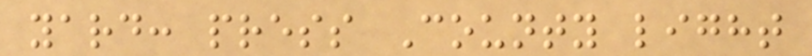yard: press County light
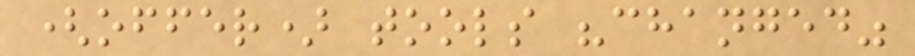(offer) tools "changed"
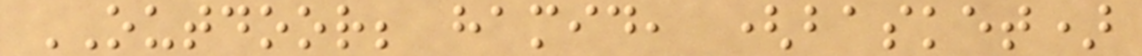OUTDOOR; hamid, (basket)
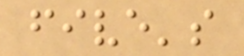five's
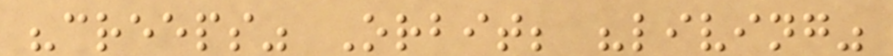"creeps" Orbit; "living"
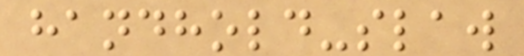handhold-slaw
